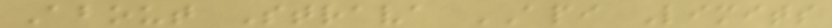About Strava API Limits
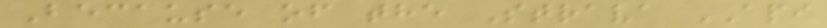Because of the Strava API
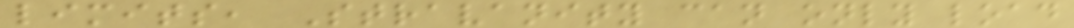limits, Stravanity can only load
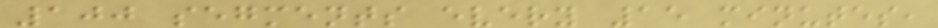100 segments every 15 minutes,
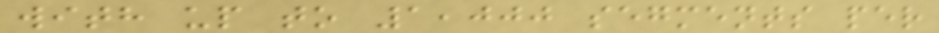with up to 1,000 segments per
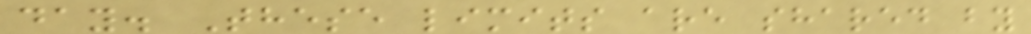day. These limits are shared by
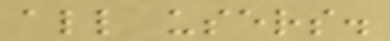all users.
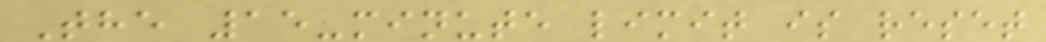The 15-minute limit is reset
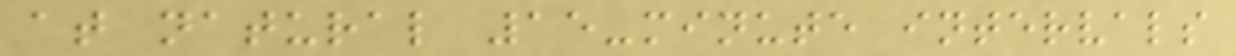at natural 15-minute intervals
